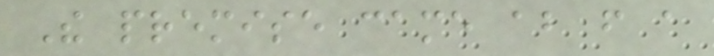The premise came about from a
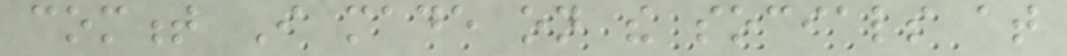comment I made on the socials at
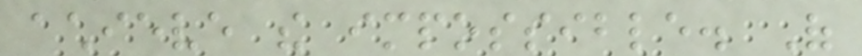achieve the impossible. Of
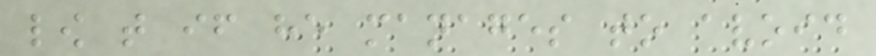low that if he manages to avoid
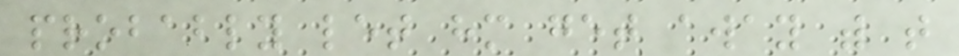probably let him get away with that
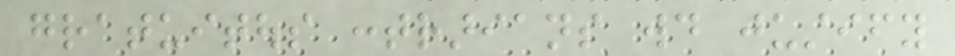gratuitous contrarians would justify
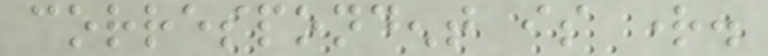correspondent is right.
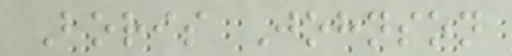Boris Johnson
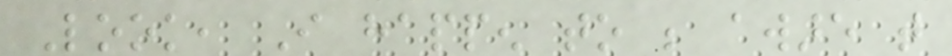Look, I happen to be aware that
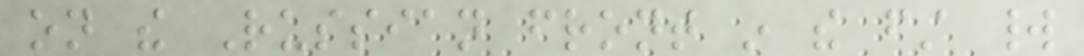on the Russian front in the first world
